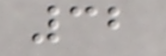32
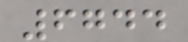6744
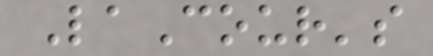LaCour's
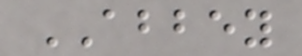ABBEY
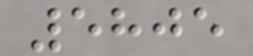5805
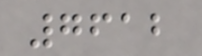7612
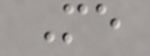Me
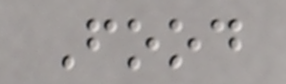Food
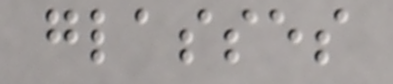glasses
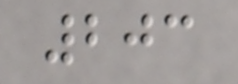203
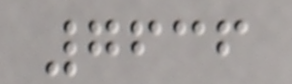7636
